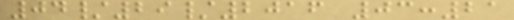04/29/2016 03:21
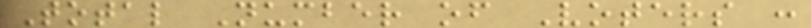Total Number of Voters :
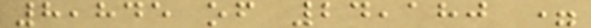8,845 of 24,180 =
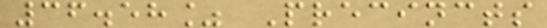36.58% Precincts
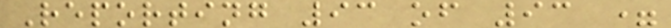Reporting 93 of 93 =
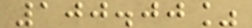100.00%
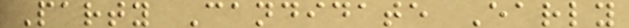Party Candidate Early
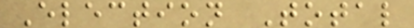Election Total
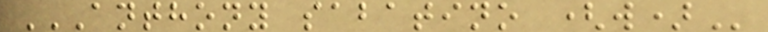ANTHONY SABATINO (W)
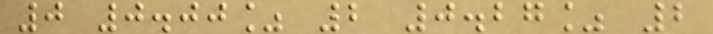0 0.00% 2 0.27% 2
